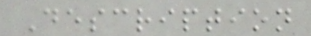Description
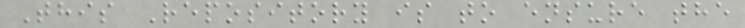This Repository is to ensure the
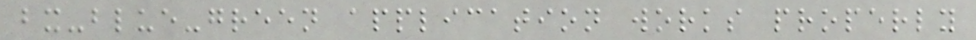bx-blue-green application works properly
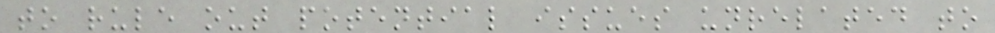to rule out potential issues unrelated to
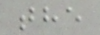the
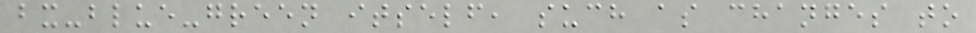bx-blue-green itself, such as changes to
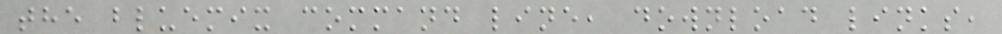the bluemix command line, download links,
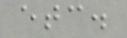etc.
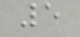5
